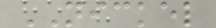NICKEL
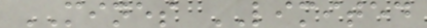MINES LIMITED
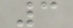3
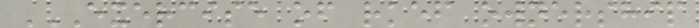EXERCISE OF RKEF OWNERSHIP
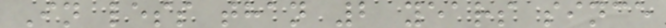In less than 2 years since
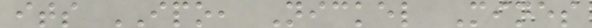its IPO, Nickel Mines
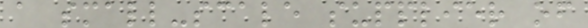a small-scale supplier of
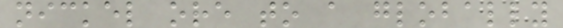nickel ore to a globally
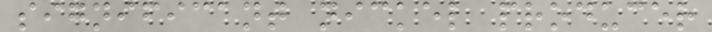significant nickel producer
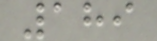189
